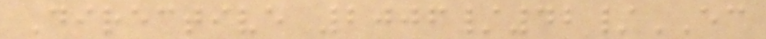Directive 2006/42/EC
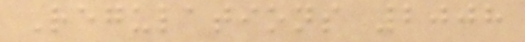Regulations 2008
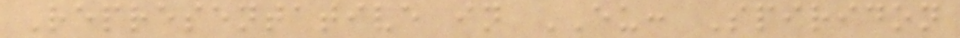Representative in EU: Spiridon
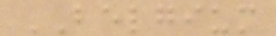BELGIUM
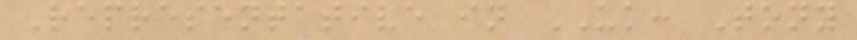Representative in UK: Tony
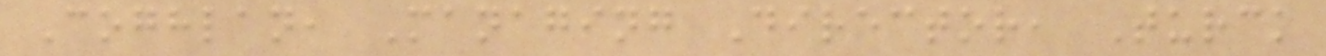Coghlan, Managing Director, Turck
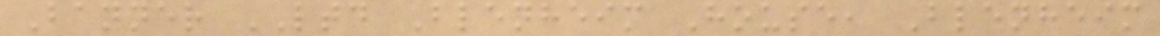Banner LTD Blenheim House, Blenheim
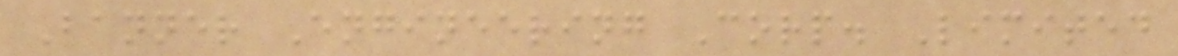Banner Engineering Corp. Limited
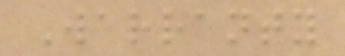Warranty
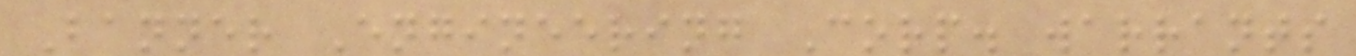Banner Engineering Corp. warrants
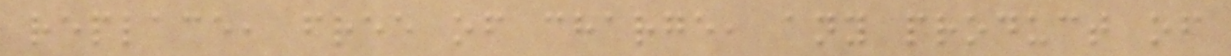replace, free of charge, any product of
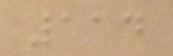114
